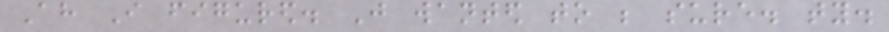Ah I figured. Just wanted to be sure. ty.
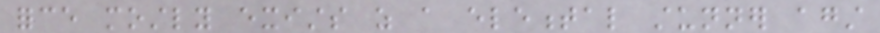force mostly exists as a elemental stunner against
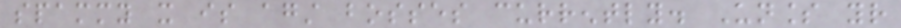spammy it is against bosses currently. Unless your
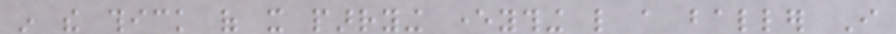in the thick of it parrying everything like a baller I
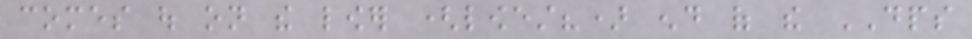comes out on the lower (lowest?) end of the DPS
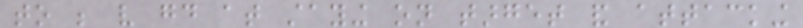to be very good at staying on target and attacking
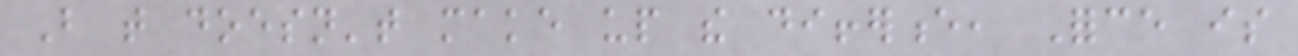But that doesn't make up the difference, Force is
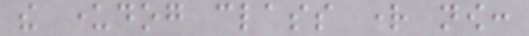the underdog class right now:
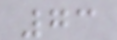73
